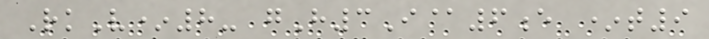RkV*8- gH3I@6e *t9
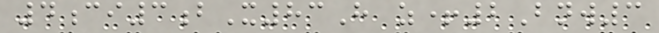4ci3bX83H z+2Bnw3
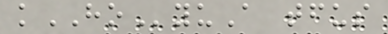kHOyuA tfus
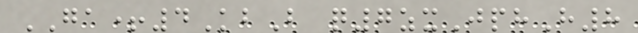GA+4KbB q7zxJphH8
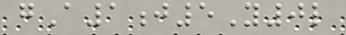gA1j5Y0l
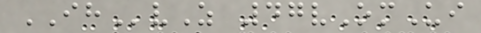IHvZ 47vOmUi
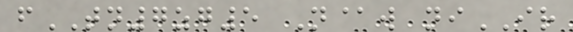fTN7zg5 N@w niIR
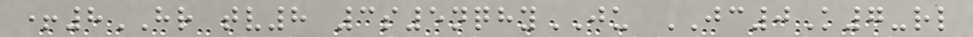+8HR tv8 3s5nqhyJU JC0K7-rl
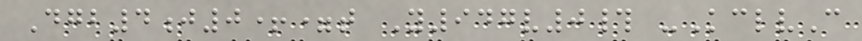Dgb4j0+=t Y947v0# -KclvC
